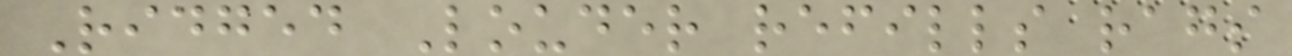Ridged Louder refills rags
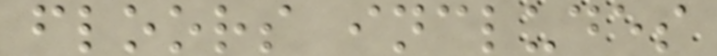floors includes
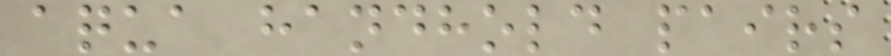aqua handhold pairs
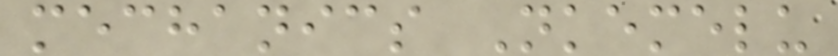mechanics Nkemelu
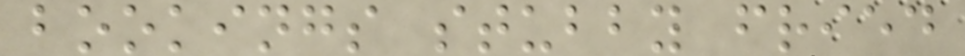bookings stubby fried
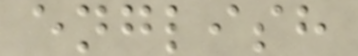english
